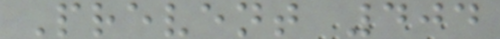Prevent 404
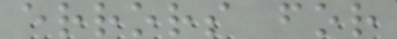errors for
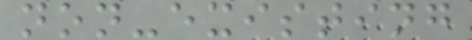non-existing
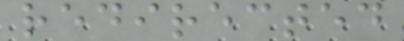redirected
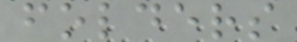folders
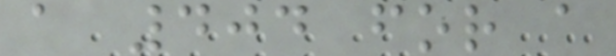a 404 for a
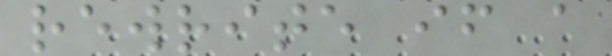rewrite if a
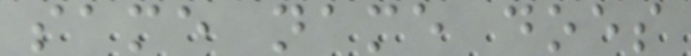same name does
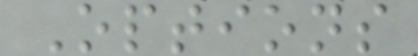Options
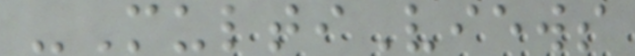-MultiViews
